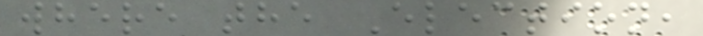where the Election,
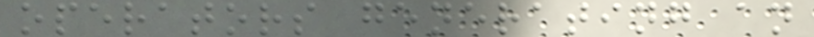operators generating an
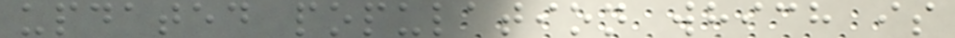updated population which is
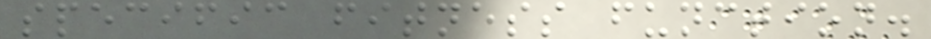specific fitness function.
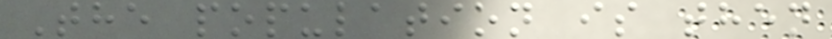The population is then
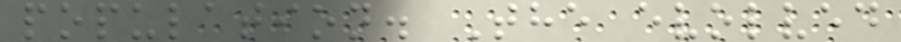population. The evolved
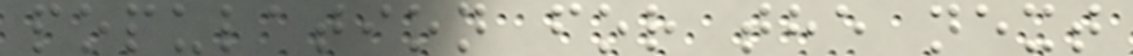population for the next
